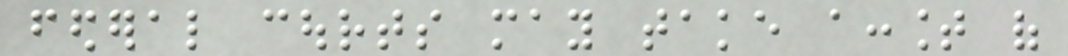federal courts may take account of
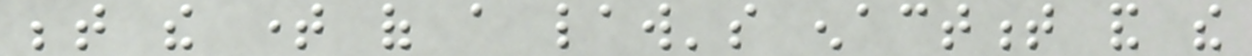between the time of a law's enactment and the
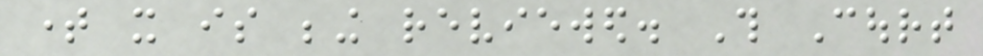time it is being reviewed. This Court
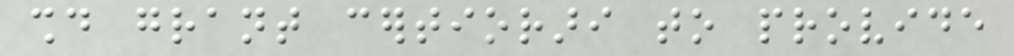should grant certiorari to provide
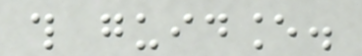this guidance.
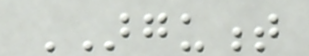ARGUMENT
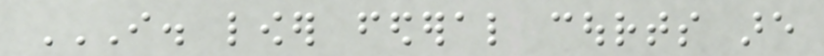I. LOWER FEDERAL COURTS ARE
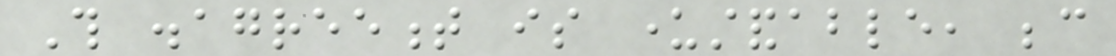This disagreement is understandable, because
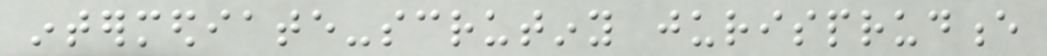intermediate-scrutiny jurisprudence
